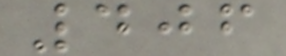406
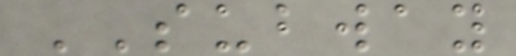SUBWAY
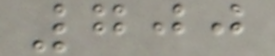700
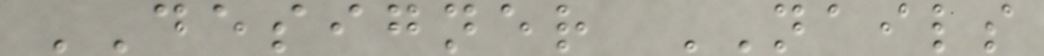DESIGNER NAILS
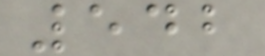542
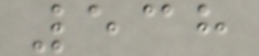538
